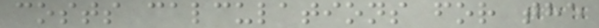costs calculations for the
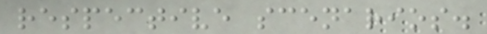respective scenarios.
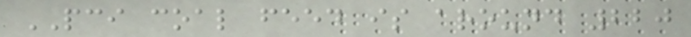PCI coal feed is around 220
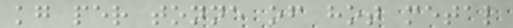kg per tonne of hot metal
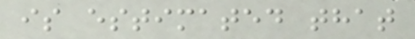is estimated that
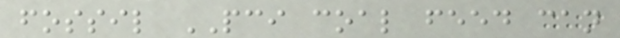fossil PCI coal feed can
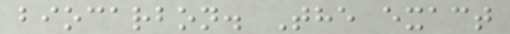biocarbon. The exact
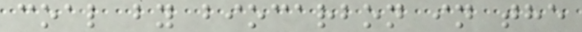coal by biocarbon in the
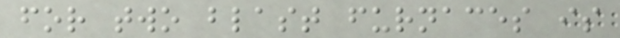for two blast furnaces is
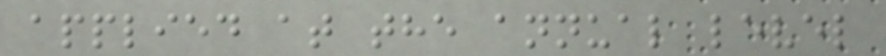applied at the annual level
